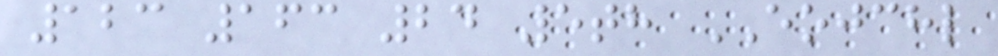123 163 24 5th EOJCHL
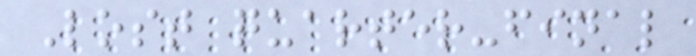Lost quarter-final
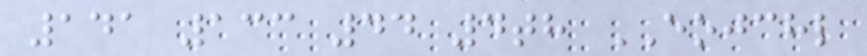141 133 44 4th EOJCHL
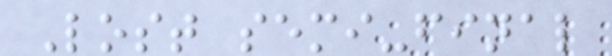Lost semi-final
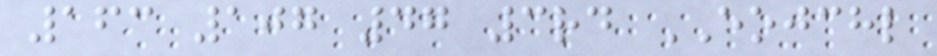163 107 47 3rd EOJCHL
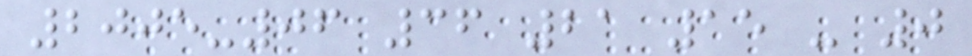2005-06 36 21 15 - 0
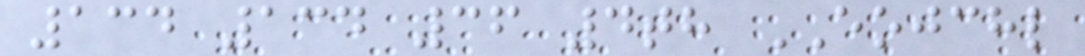134 134 36 4th EOJCHL
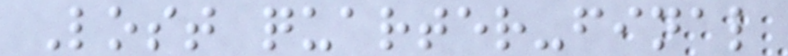Lost quarter-final
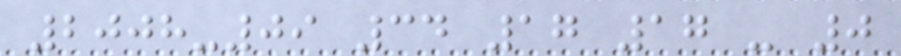2008-09 34 17 17 - 0
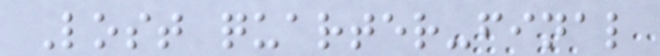Lost quarter-final
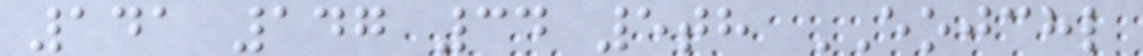141 147 34 5th EOJCHL
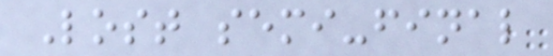Lost semi-final
